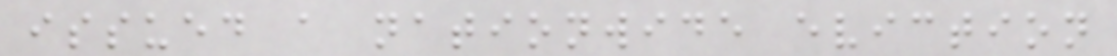issued a nationwide eviction
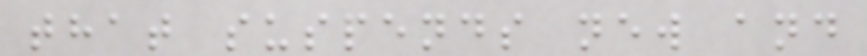that suspends new and
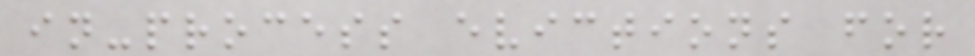in-process evictions for
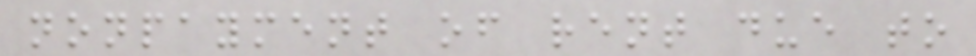nonpayment of rent due to
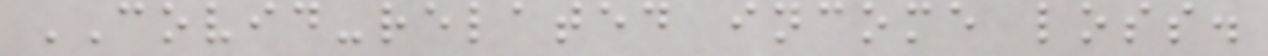COVID-related income loss.
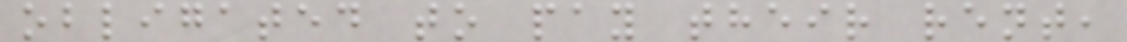obligated to pay their rent,
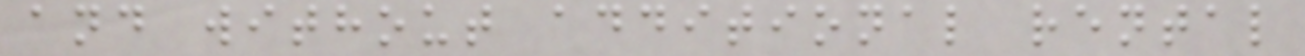and without additional rental
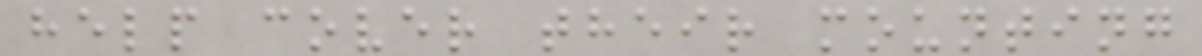help cover their mounting
